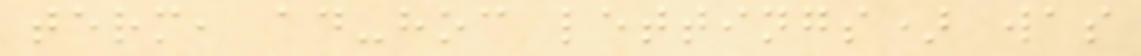term, ad-hoc lettings) was
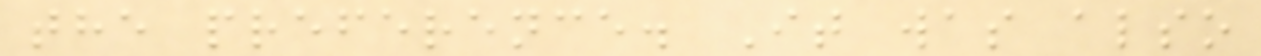the preference. It was also
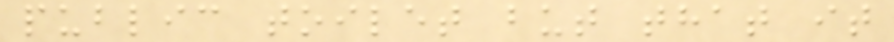public toilet but that it
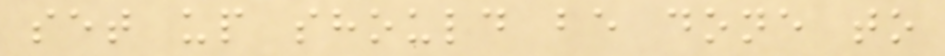set up should be done to
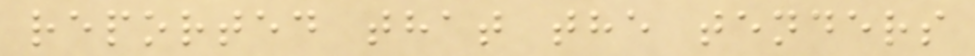reported that the tenders
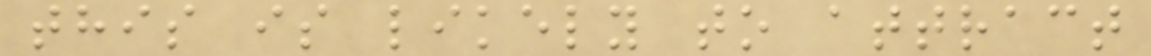this is likely to attract
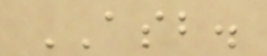ASB.
